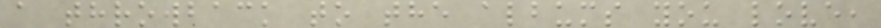a throwback to the albums you love,
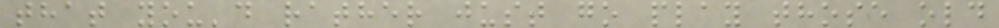that you'd rather just go play those old
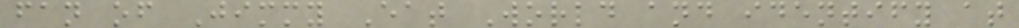fan of Jimmy Eat World and identify at
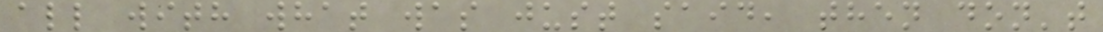all with what was just said, then don't
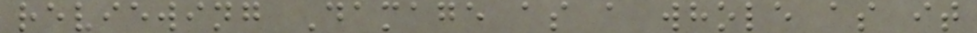reviewing Damage as a whole as it
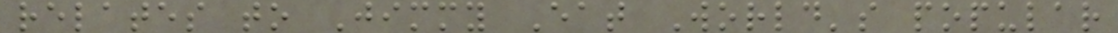relates to Jimmy Eat World's popular
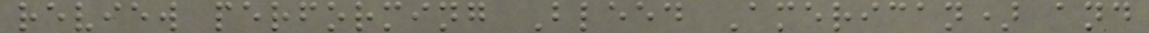review performing Bleed American) and
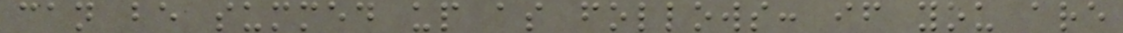can be summed up as follows: if you are
